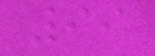99
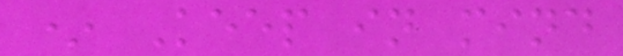* Keep in mind
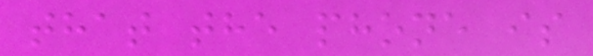that the phone is
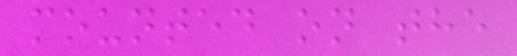mounted on the
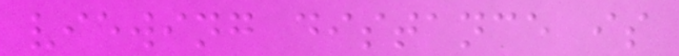viewing distance is
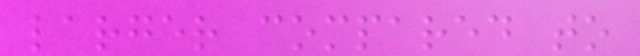larger compared to
